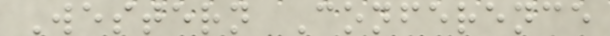Western Conference
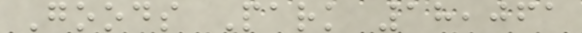Goods Park 18,061
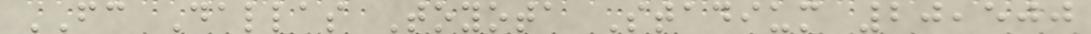FC Dallas Toyota Stadium 20,500
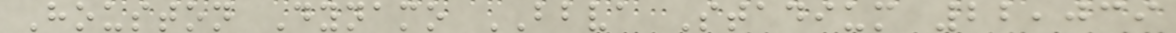Houston Dynamo BBVA Stadium 22,039
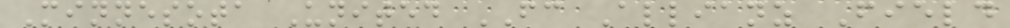Minnesota United FC Allianz Field
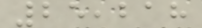25,218
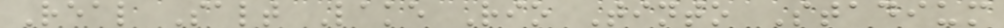Real Salt Lake Rio Tinto Stadium
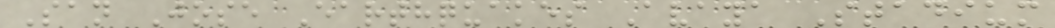San Jose Earthquakes Avaya Stadium
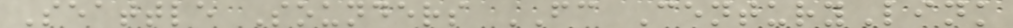Seattle Sounders FC CenturyLink
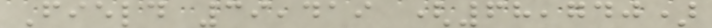Field 39,419 (68,740)
